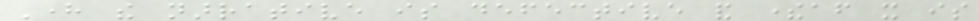Here the narrative is defective and thereafter it is
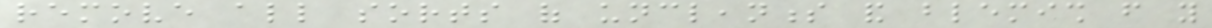remove all sorts of uncleanness and blemish from you
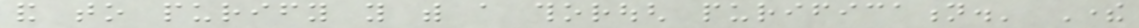and to purify you with a thorough purification.' There
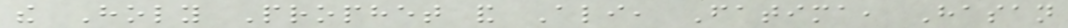the Holy Prophet and Ali, Fatima, Hasan
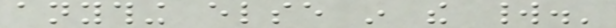anything else in the world.'
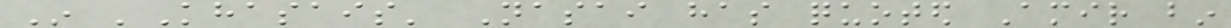In 'Khasais' Nasai has quoted Amir bin
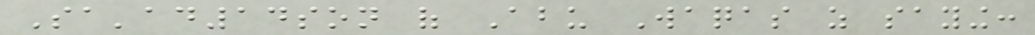Sa'ad14son of Abu Waqas as saying:
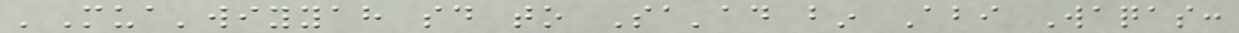'Mua'wiyyah said to Sa'ad bin Abi Waqas:
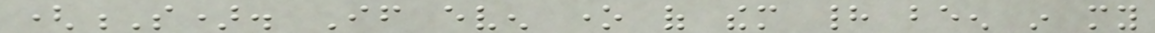(S). If even one of them had been in my
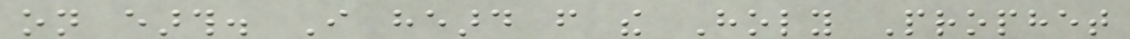on earth. I heard from the Holy Prophet
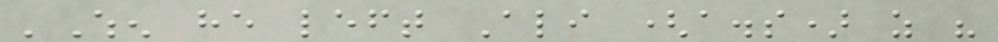'When he left Ali (a.s) as his
